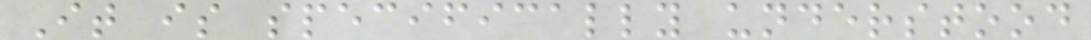It is specifically understood
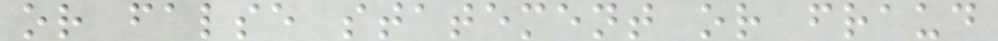or false statement or fraud
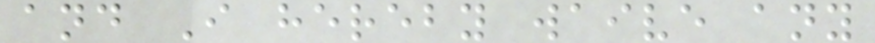and I hereby waive any
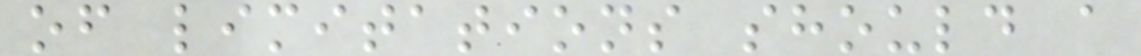of limitations should a
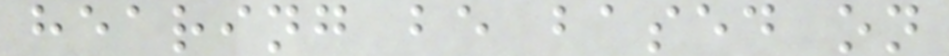hearing be based on
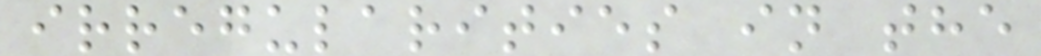irregularities in the
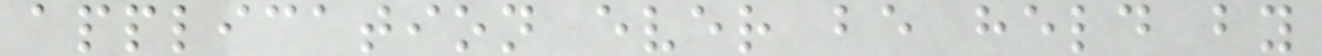application ever be held by
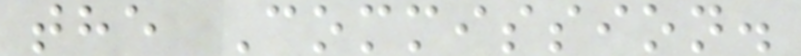the Commission.
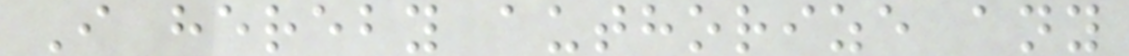I hereby authorize any
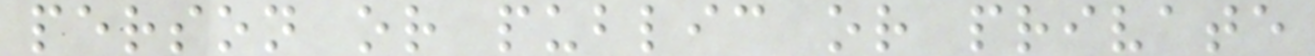person or public or private
